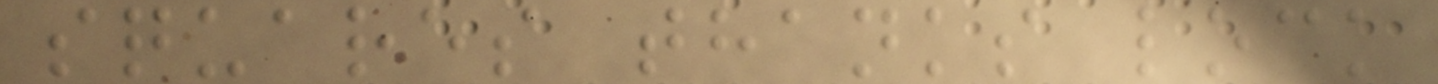squares thanks lock
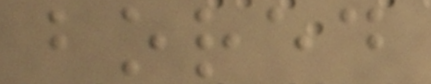bored
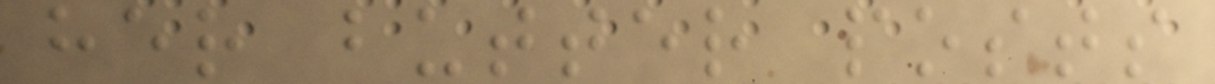her butter posts
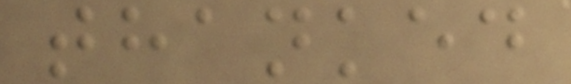thanked
